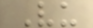Vu
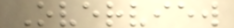Overview
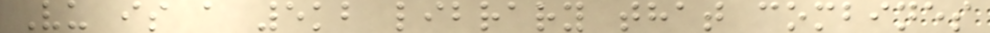Vu is a 5kb library that combines
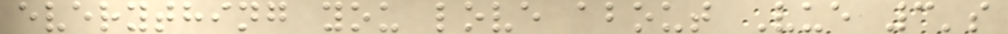everything you love about Vue 3's
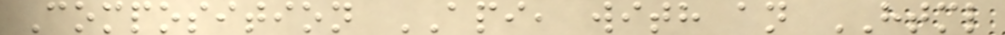Composition API, with an HTML
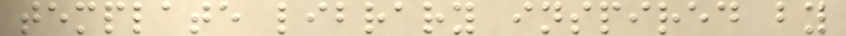template library inspired by
